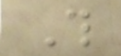This
